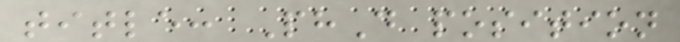title: PhD position
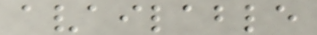available
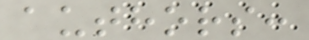authors:
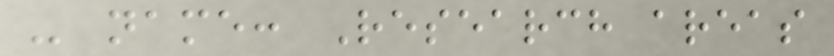- name: Research areas
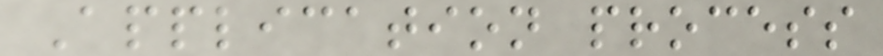Application process
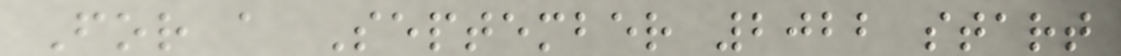For a September 2022 start
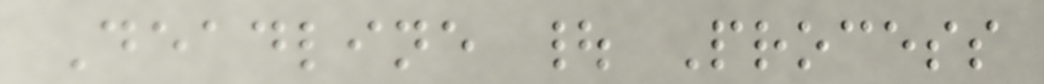Deadline | Process
